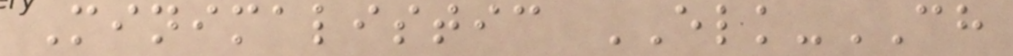Minimalistic ELK-CH
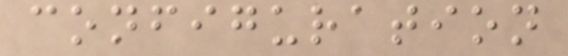configuration
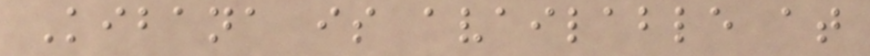Kibana is available at
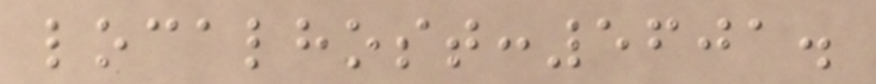localhost:5601.
